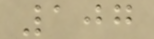107
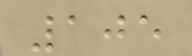105
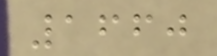1660
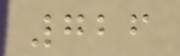726
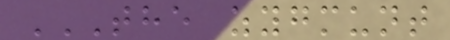THE ZYGMUNT
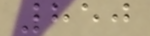850
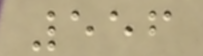556
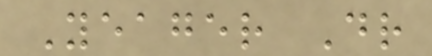Yeager Dr
